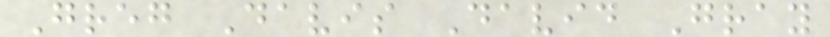Greg Davis David Gray
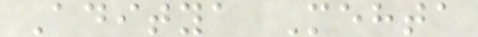Aditya Mehta
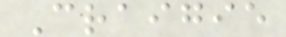Craigie
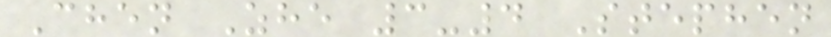Chen Zhe 3-4 Stephen
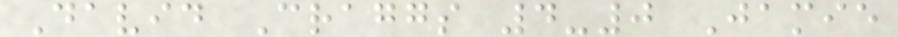David Craggs 4-0 Jamie
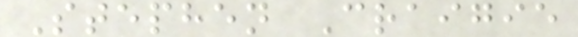Stephen Craigie
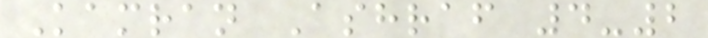Kamran Ashraf 4-2
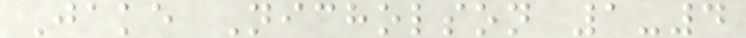Jake Nicholson 1-4
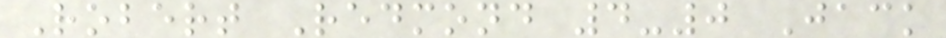Robert Redmond 4-0 Jack
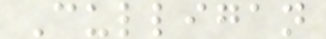Culligan
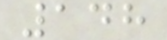148
